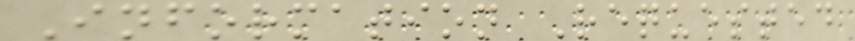Information Requested
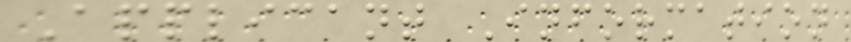Applicant Information
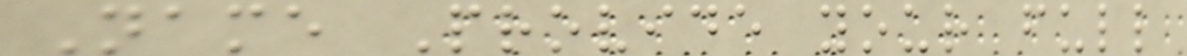Name Provide your full
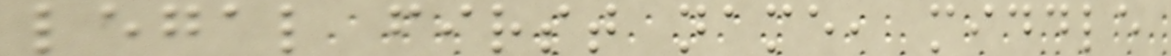legal first name, middle
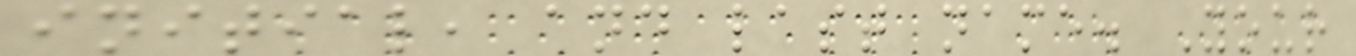initial, and last name. Your
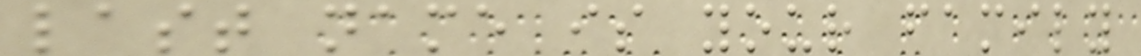last name is your family
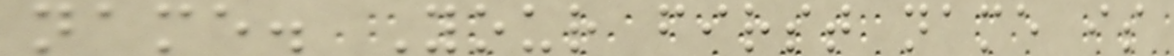name. Your first name is
